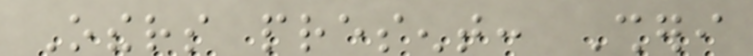Others present: Sheri
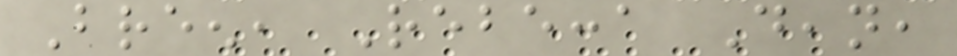Breen, Rebecca Dean,
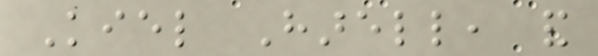Kiel Harell, and
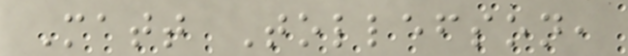Matt Tollefson,
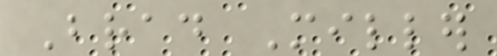Brad Miller
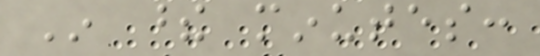In these minutes:
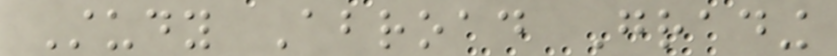Study Abroad Grading
